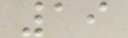19
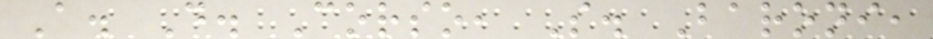A. D. Corso, S. Baroni,
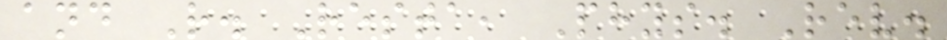and R. Resta, Phys. Rev.
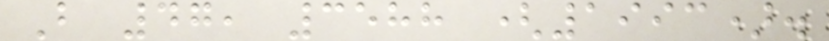B 47, 3588 (1993).
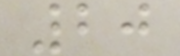20
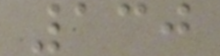130
